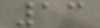13
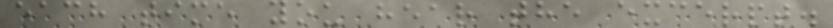each time you hear the excerpt.
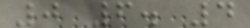0 6. 4
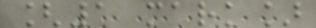[1 mark]
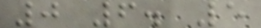0 6. 5
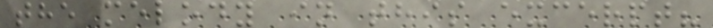the melody in this excerpt?
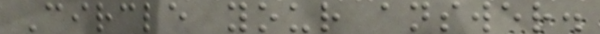Circle your answer.
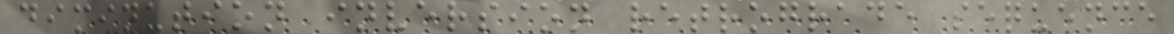diminution inversion retrograde sequence
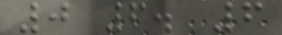0 6. 6
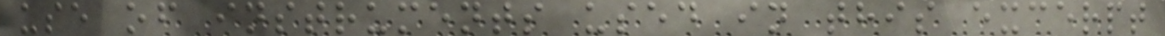use of instruments used in this excerpt
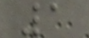1
